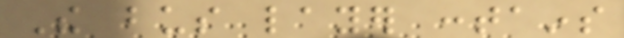The bus layer contains
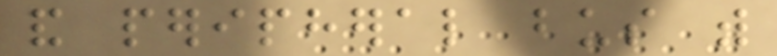and peripheral bus with
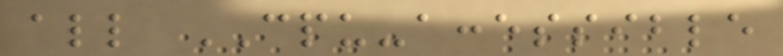all CPU-accessible
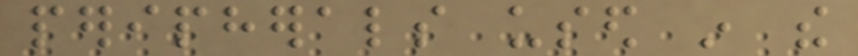peripherals used in the
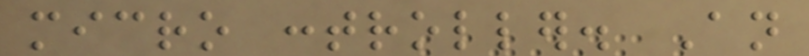micro controller. An
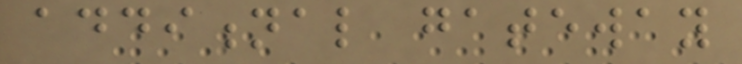additional gateway
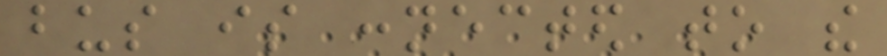bus is connected to the
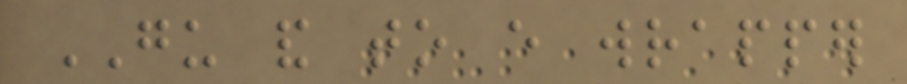GU and to every wrapper
